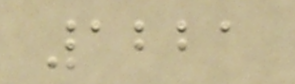1221
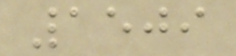1509
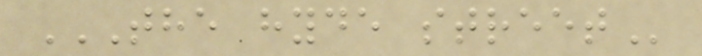THE HYDE STREET
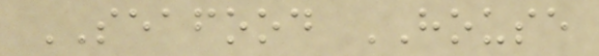SEAFOOD HOUSE
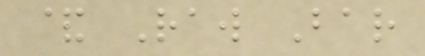& Raw Bar
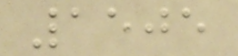1505
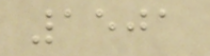1501
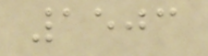1503
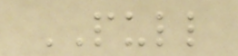PULL
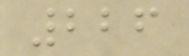226
